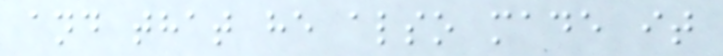and that he also made it
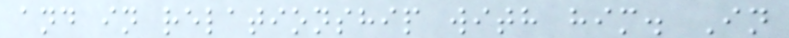and in relationship with him. In
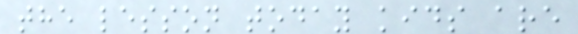the lesson today kids are
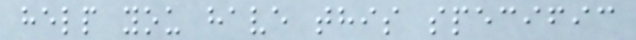help you have this specific
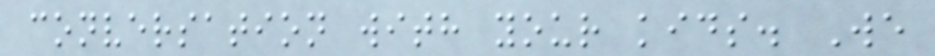conversation with your kids. We
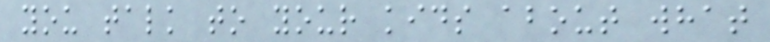you talk to your kids about what
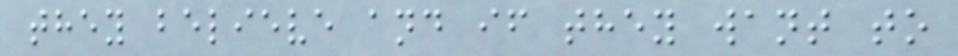they believe and if they want to
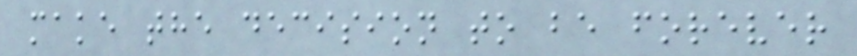make the decision to be forever
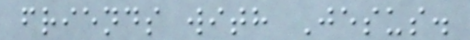friends with Jesus.
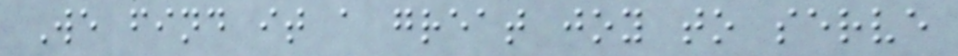We find it a great joy to serve
